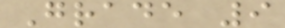Grade 9
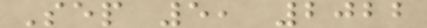Sep 5, 2022
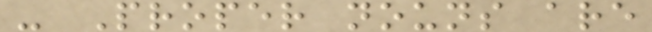- Proper nouns are
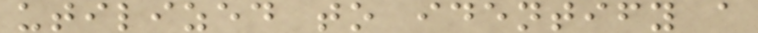utilized to identify a
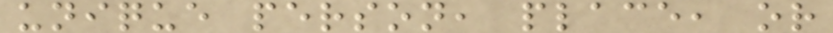unique person, place, or
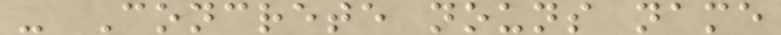- Concrete nouns name
